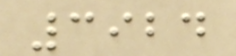3924
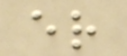er
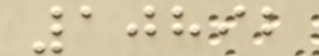10892
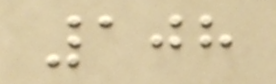108
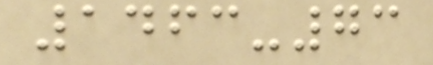1463-73
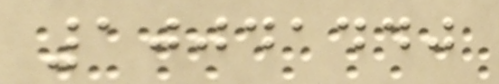10041440
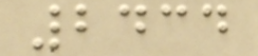2434
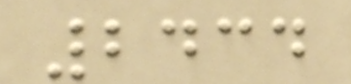2434
